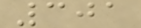301
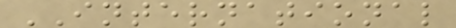INTERNATIONAL
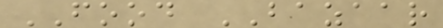FOOD BAZAAR
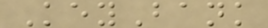KeyBank
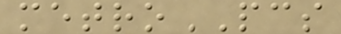metroPCS
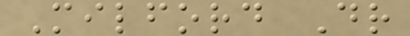Milford Dr
